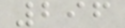296
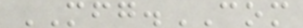MFG.COM
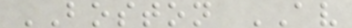BOSTON AV
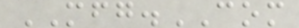MFG.COM
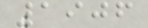1906
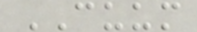CUUM
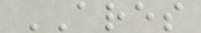ARES
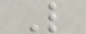L
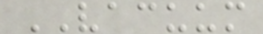VACUUM
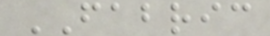FABRIC
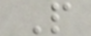P
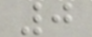0
